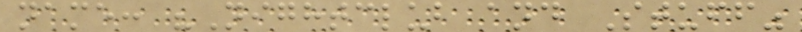name: "Nightclub and Stuff"
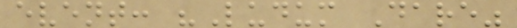event: "Ludum Dare"
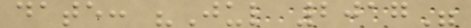date: "Jul 2017"
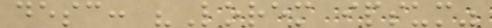desc: "Lorem ipsum"
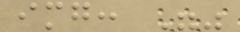img: ""
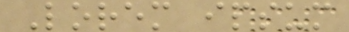Lorem ipsum
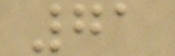71
